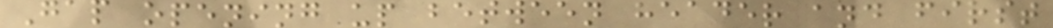Gap opening up between header and first
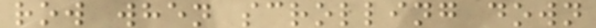row when scrolling down
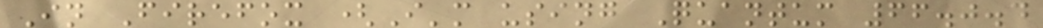In Firefox (I'm using Quantum 66.0.4
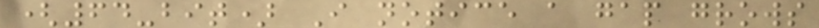(64-bit) I notice a gap grows
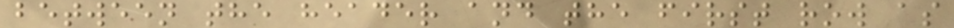between the header and the first row as
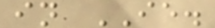in IE.
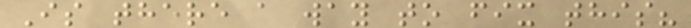Is there a way to fix this?
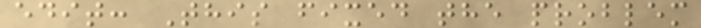edit: This fixed the problem
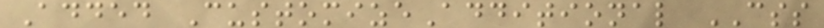Added CustomizeAdditional CSS
